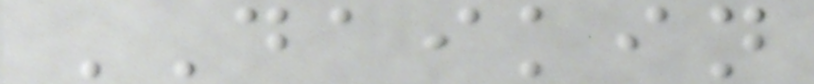DAIKIN
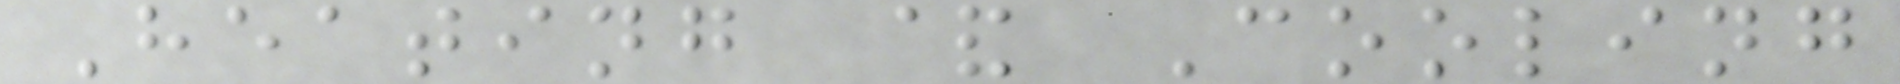Heating & Cooling
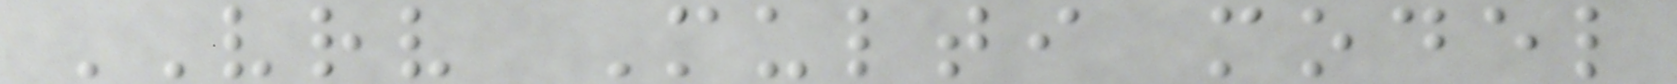VRV Multi model
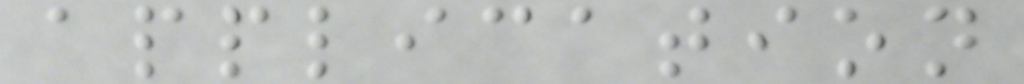application
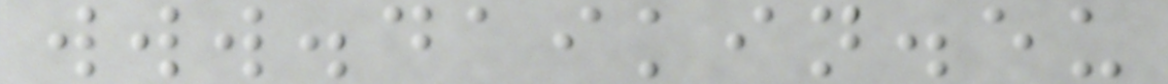www.daikin.eu
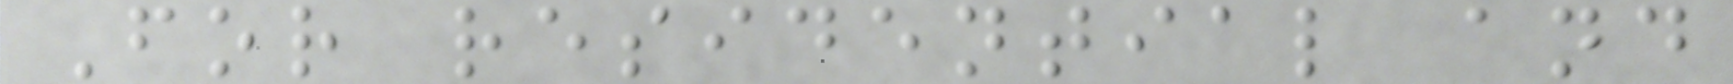For residential and
